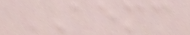AEMC
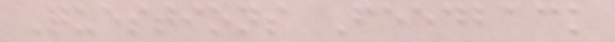Questions Feedback
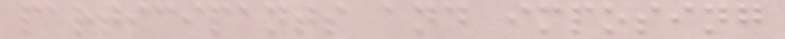participants and imposing
